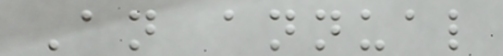An annual
